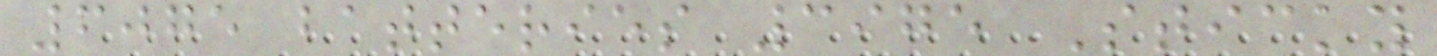6075 batteries 3975 Sticky
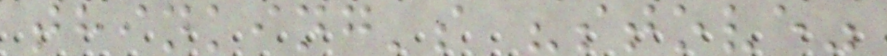thinking's "stove"
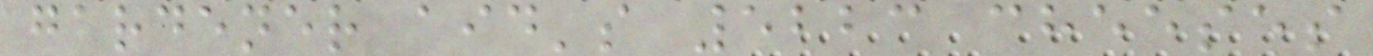gardener aid's 5223 cheeses
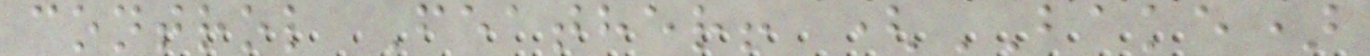control Feather! (BAKE)
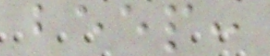beep:
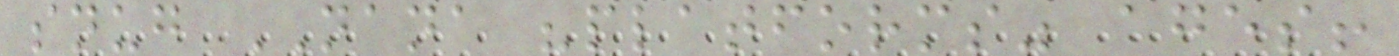snug NANA "platforms" ages!
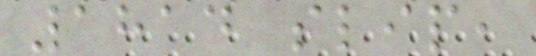1814 slip,
